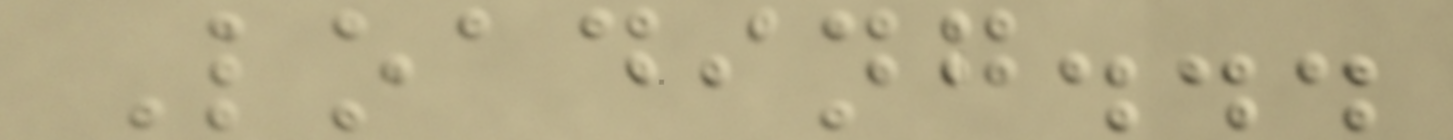Loading...
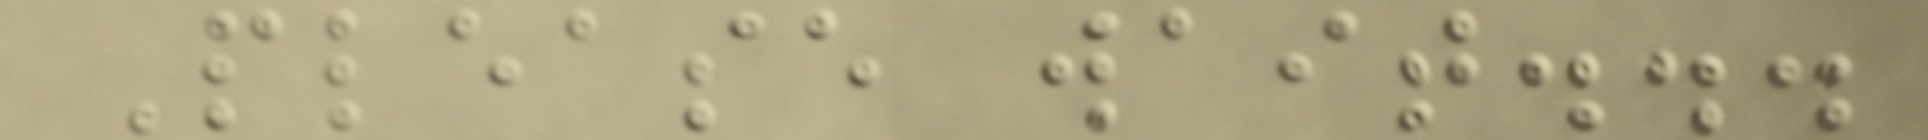Please wait...
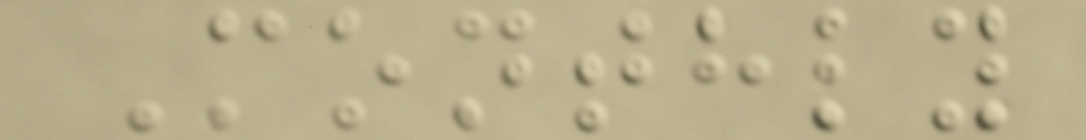Monthly
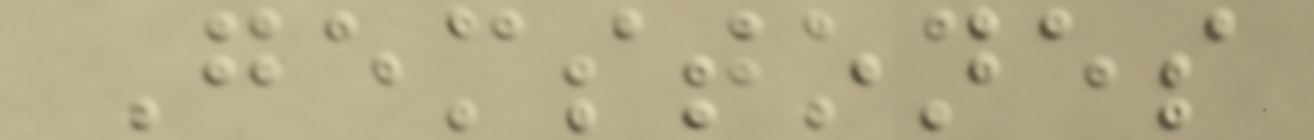Gemstones
